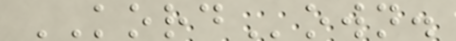KORDown.
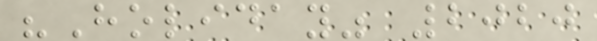"Holiday" 2020
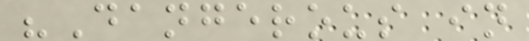"Dangerous in
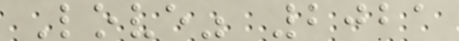Love" 2021
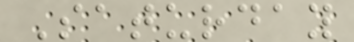Saturday
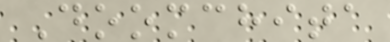Doomchita
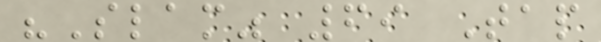"Slam" 69 Tap
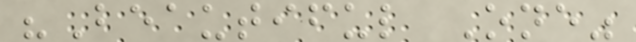"Beautiful One"
